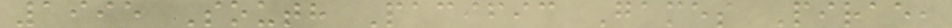1995 South Pacific Games Pirae,
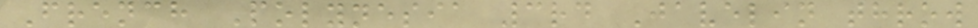French Polynesia 3rd Javelin throw
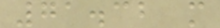71.32 m
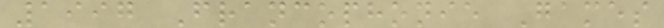1997 Francophonie Games
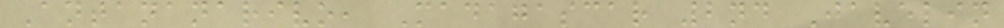Antananarivo, Madagascar 2nd Javelin
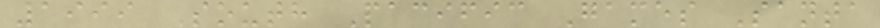1999 South Pacific Games Santa
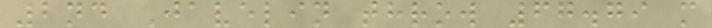2nd Javelin throw 67.79 m
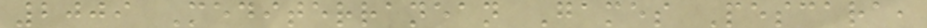2009 Mediterranean Games Pescara,
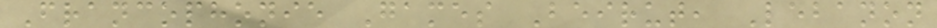Francophonie Games Beirut, Lebanon
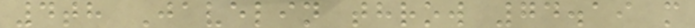4th Javelin throw 74.19 m
